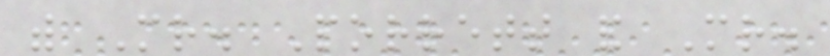with Mr. Porrett and Mr.
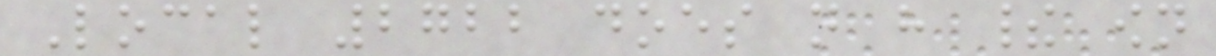Local 2722 does not have their own
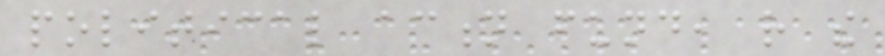political action fund, rather the
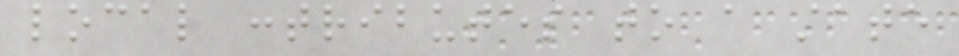local contributes to a state
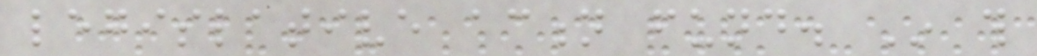legislative action fund. In this
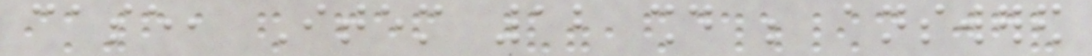case, Item 12 should be answered
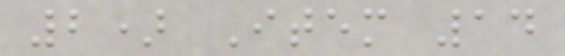2) Item 14
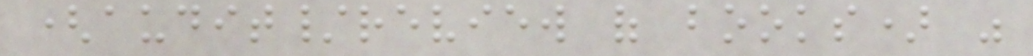(audit/review of books) was
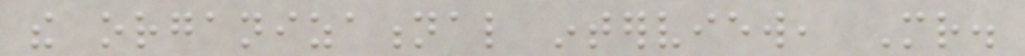the organizational interview, Mr.
